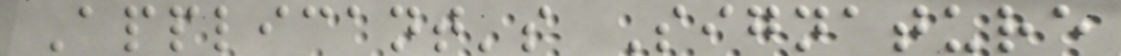Applicant's Signature
